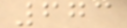673
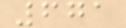671
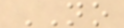NO
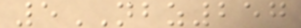5NBZ257
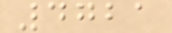4721
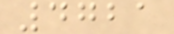4721
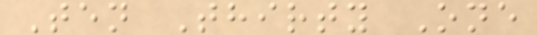Ten Thirty One
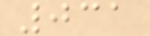031
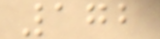172
